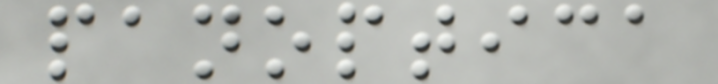panoptica
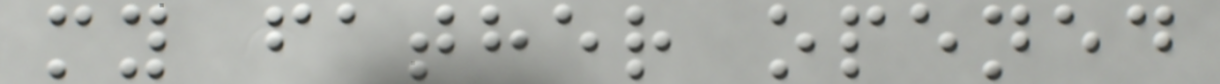my father opened
